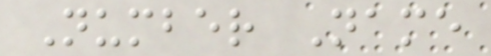Number Name
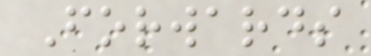Forwards
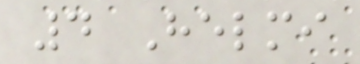4 Helmi
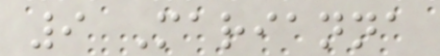9 Marianna
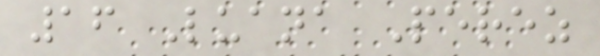16 Luana Perez
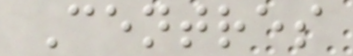Centres
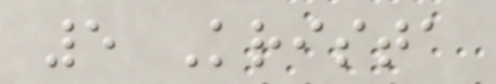5 Krista
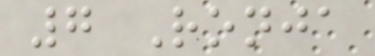7 Ronja
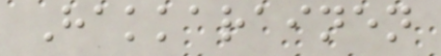Hakkarainen
